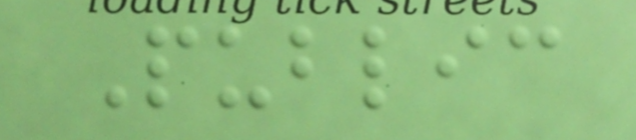Public
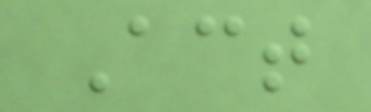Act
